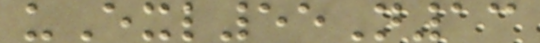uExl55N13
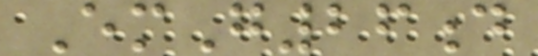EmG26d
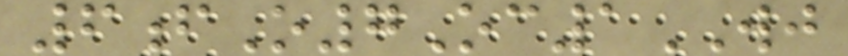6fO7Oc1WJ
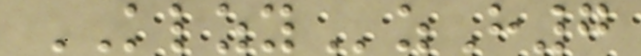KLZYzH7
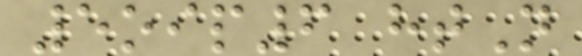5oip6 htN
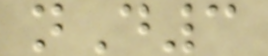nD3
